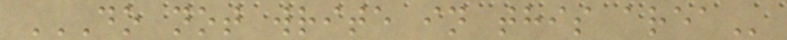DO NOT WRITE IN THIS AREA
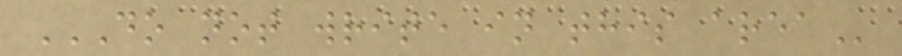DO NOT WRITE IN THIS AREA
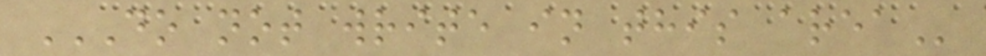DO NOT WRITE IN THIS AREA
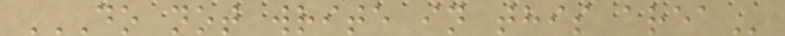DO NOT WRITE IN THIS AREA
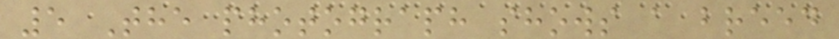5 The photograph shows a breed
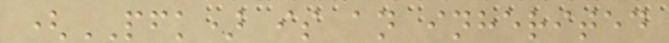(PFK) is an inherited
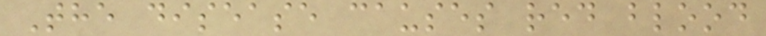The disease causes red blood
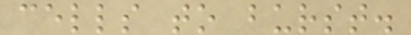cells to burst.
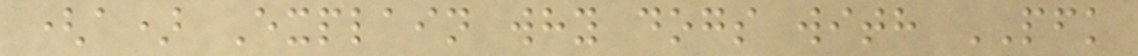(a) Explain why dogs with PFK
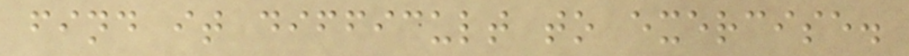find it difficult to exercise.
